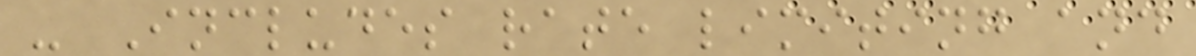- Includes rate limiting and
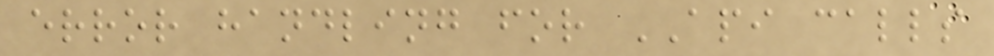error handling for API calls
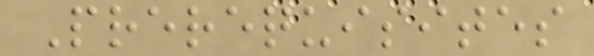Prerequisites
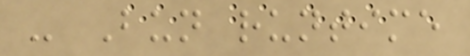- Bun runtime
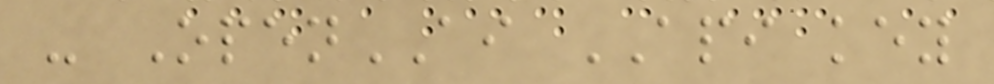- OpenAI API key
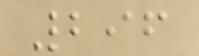296
